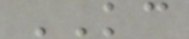KC
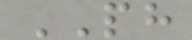PH
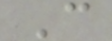C
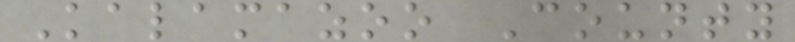Kalamazoo County
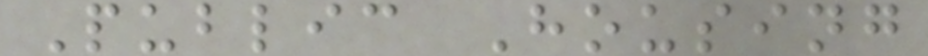Public Housing
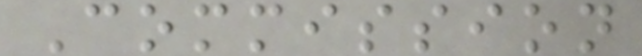Commission
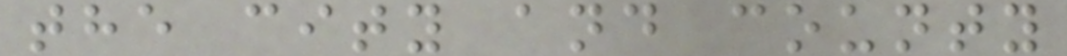the city and county
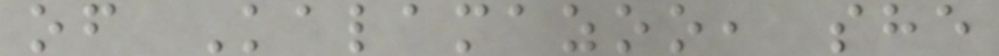of Kalamazoo, she
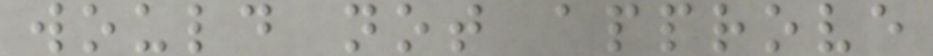would not approve
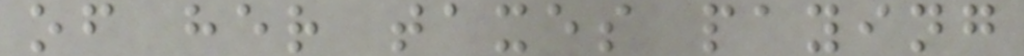of her taxes paying
